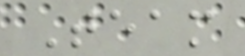Team
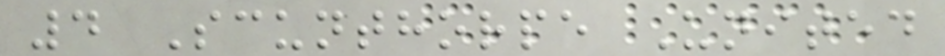4 Scunthorpe United
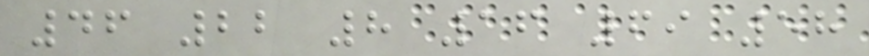46 22 8 16 69 58
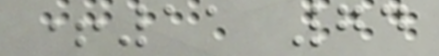+11 74
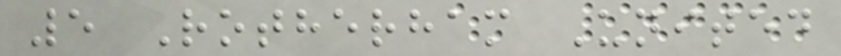5 Rotherham United
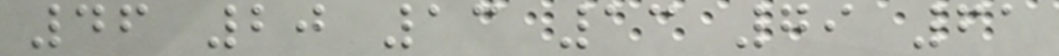46 20 13 13 79 61
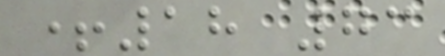+18 73
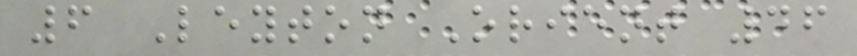6 Leyton Orient 46
